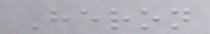Heron
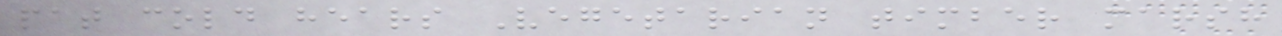pat cold hears Vegetarian timber marsh
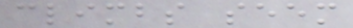climbs seem
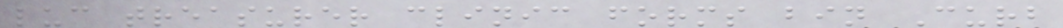luc treasurer clinic forms bin Curb
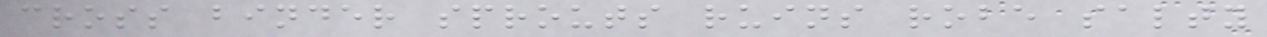cross binder sprouts ruins robe salty
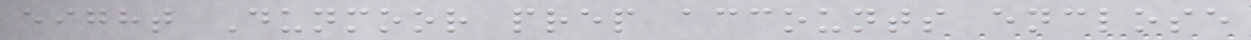eight Dunmoor prep accounts enclose
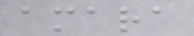amara
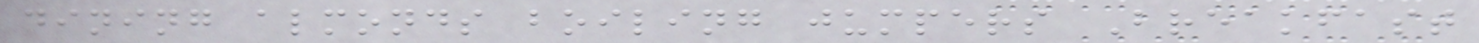dining almonds boiling jumpers Breakfast
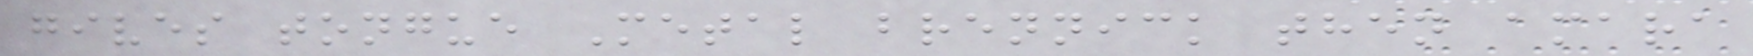gives tongue Metal brennick then amara
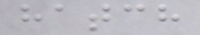hatch
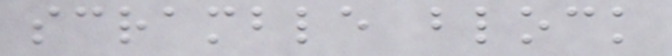scramble block
